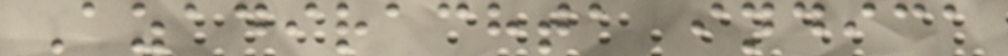Azadirachta indica
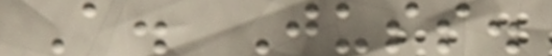A. Juss.
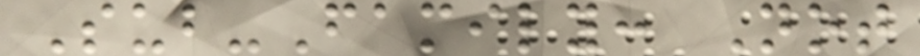Sub-Family: Not
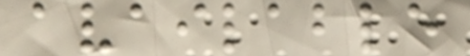available
